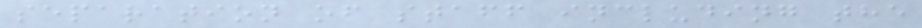separation of staff including the
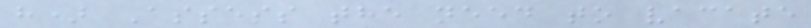h) Assess the need to vacate
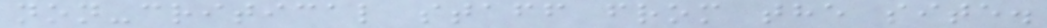non-critical staff from the site.
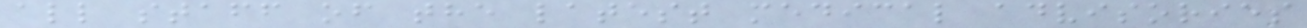all staff of the latest medical advisories
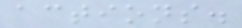actions.
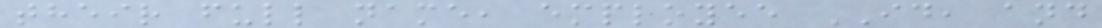their full name, employee ID, and
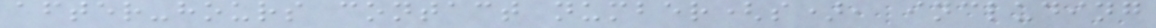after-hours contact number(s), including
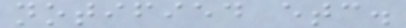notified etc.
